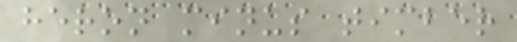heron minus timber
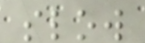slow
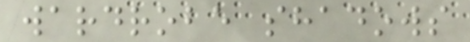wardrobe shadows
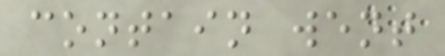contain went
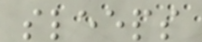sleeps
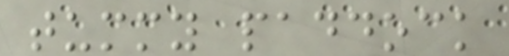tummy paddock
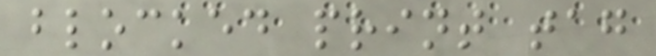blocked print tag
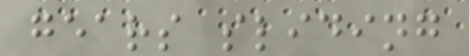gears sliding
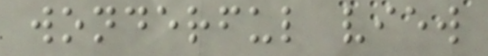wonderful view
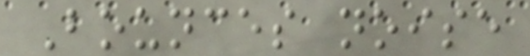Bounces noise
